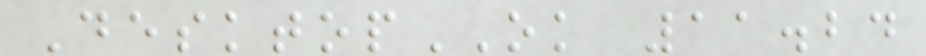DesktopOK 11.24
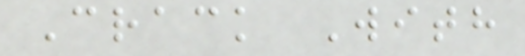Crack With
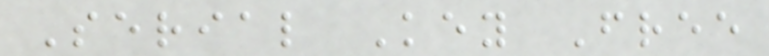Serial Key Free
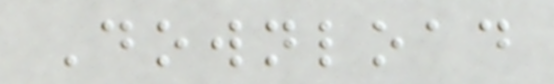Download
